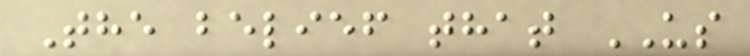The belief that US
